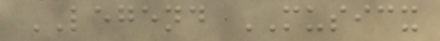LEGEND MUSICX
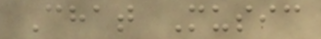Chat Music
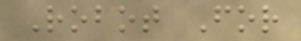Robot For
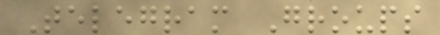Telegram Groups
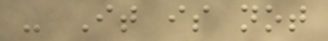- It is not
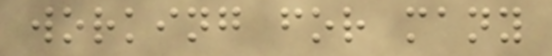working for many
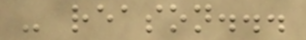- reason...
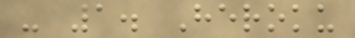- 1. Heroku
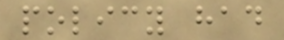policy had
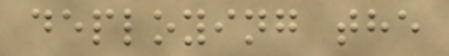deploying the
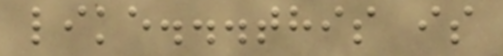like...this is
